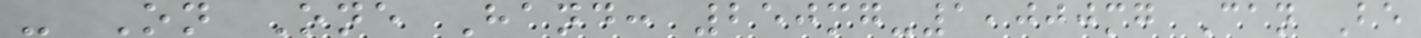- On One Hand: 250mg-1,000mg Can Be
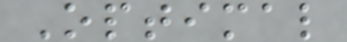Optimal
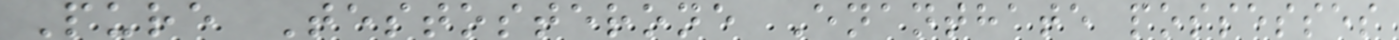Pure Testosterone Enanthate possesses
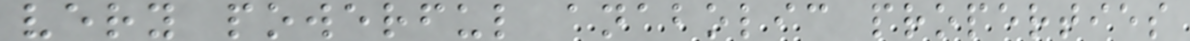very powerful anabolic properties
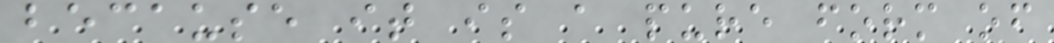because it is a pure form of
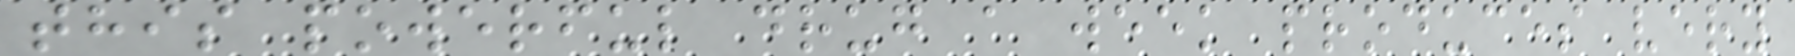this powerful drug a week produces very
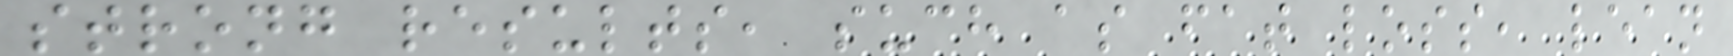strong results, such as fat loss, lean
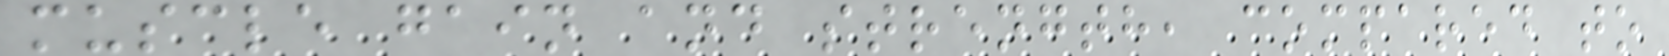muscle gain and strength, compared to
